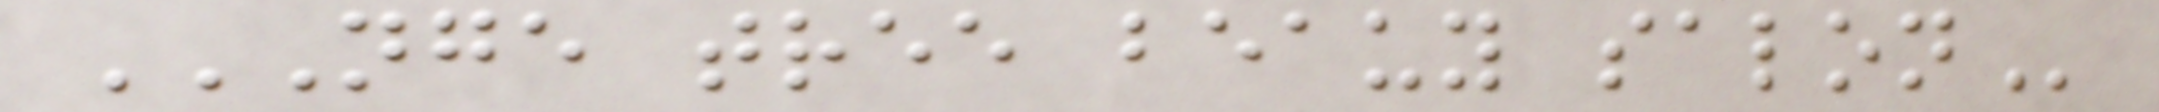NGE TREE BEAUY SALON
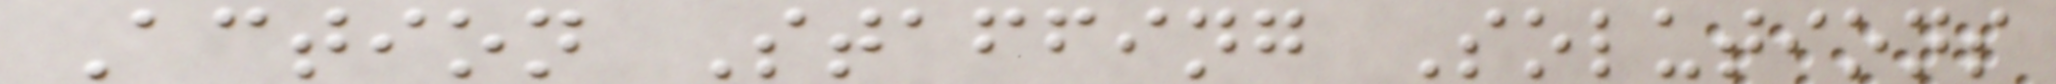Action Staffing Solutions
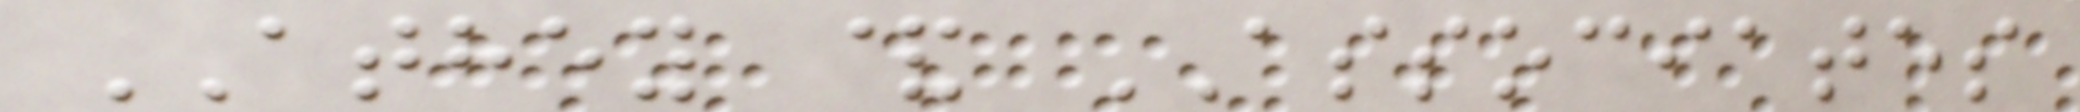ATHEY & ASSOCIATES
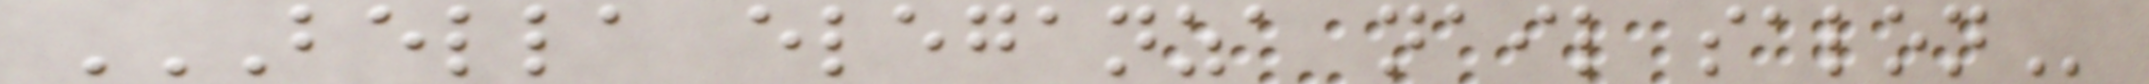BELLA ELEGANZA NAIL SALON
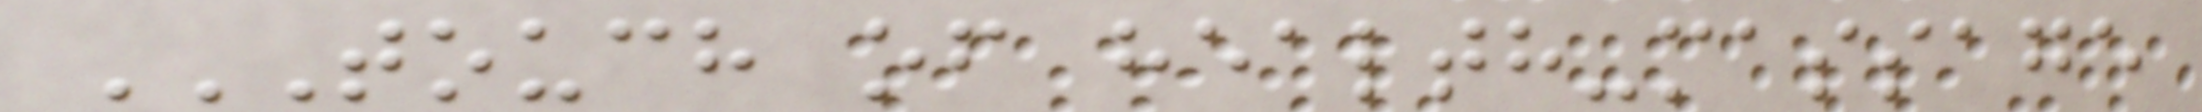TOUCH OF HEALTH-MASSAGE
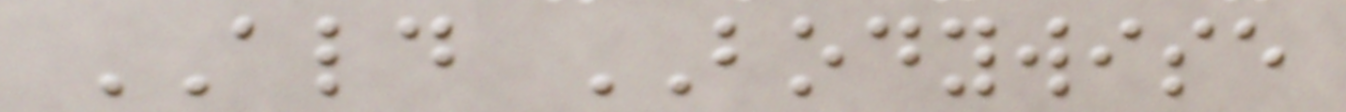ALD BODYWISE
